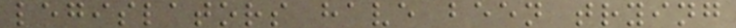legislators have been trying
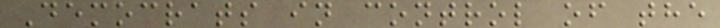Democrats in control of the
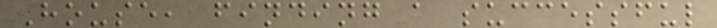House, finding a successful
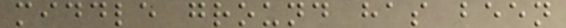middle ground has been
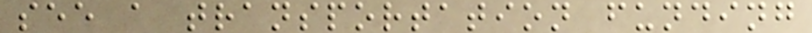see a transportation funding
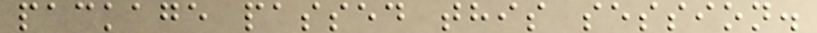package passed this session.
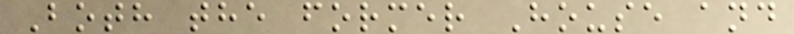Both the former House and
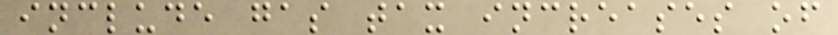include gas tax increases of
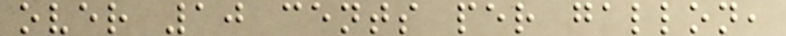over 10 cents per gallon,
